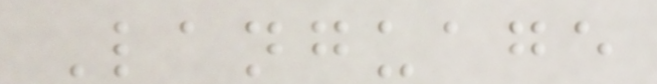Language
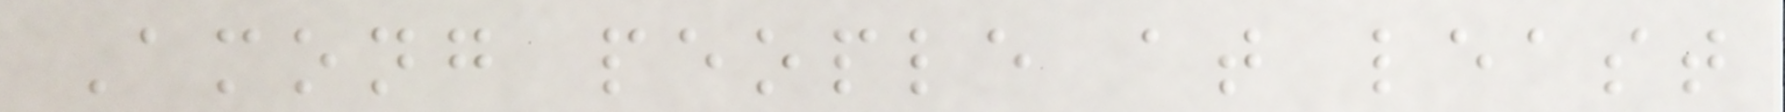Among people at least
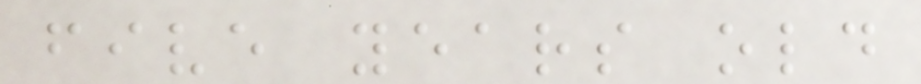five years old
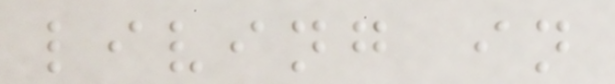living in
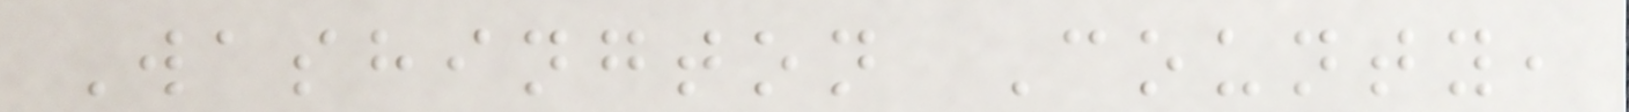Washington County,
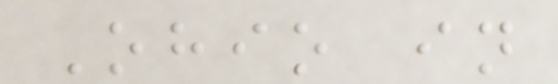Ohio in
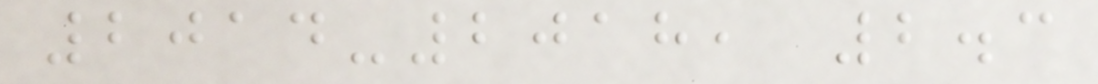2014-2018, 2.3
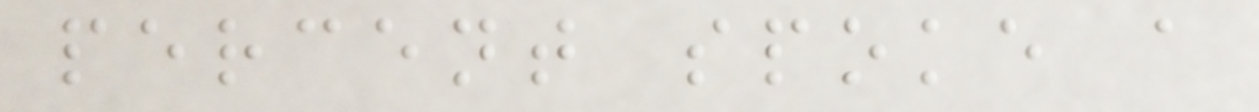percent spoke a
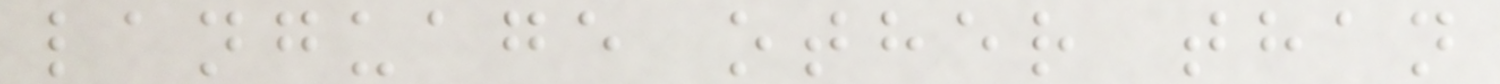language other than
